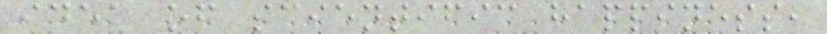idea of scientific happiness,
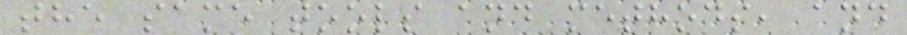the same tools and methods, and
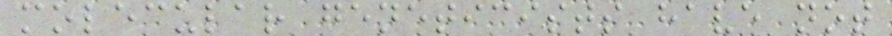molecular geneticists have not
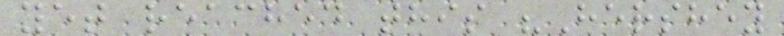yet reached this "Hershey
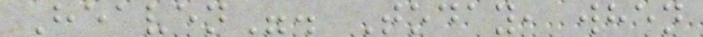Heaven". Today, when
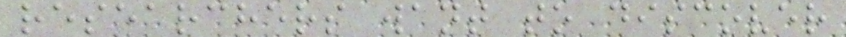researchers want to discover
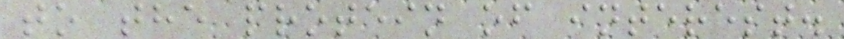to the protein of interest.
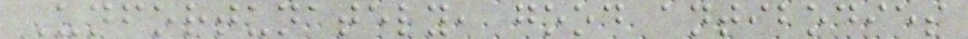Unfortunately, good antibodies
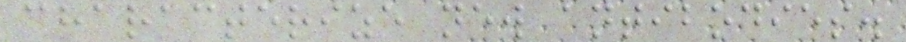characterize new antibodies.
